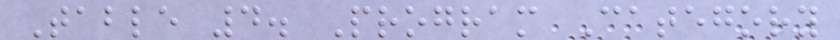Table 4. Program Category
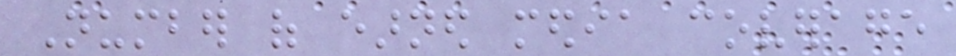Number of earned media coverage
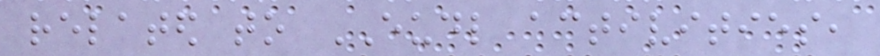related to EUDL activities,
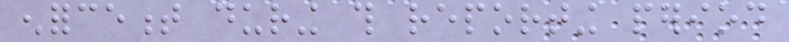enforcement during this reporting period
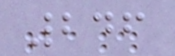246
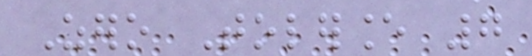Zero Tolerance 7
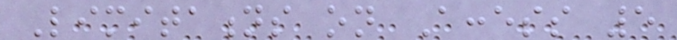Limitations on Access 5
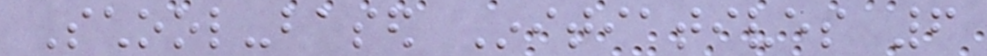School-based Initiatives 6
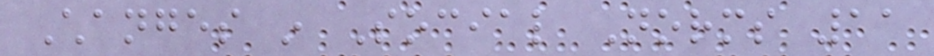Changes in Social Norms 11
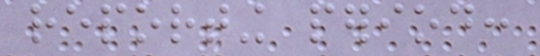reporting period:
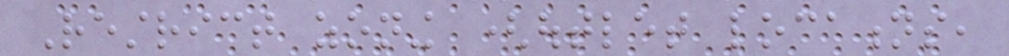Restrict zoning (outlet locations,
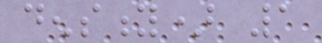density) 1
